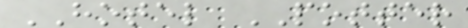HOTEL POTTER
